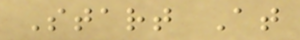Start At
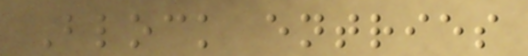Block entries
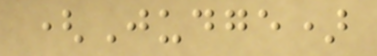(Judge)
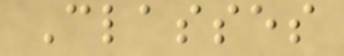Classes
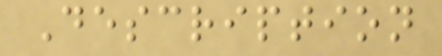Description
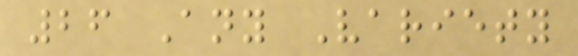26 Any Variety
